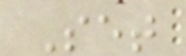Set
